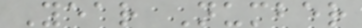Year Number
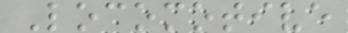Locomotive
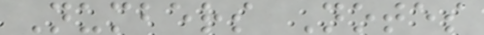Numbers Notes
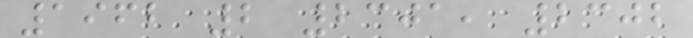1962 2 2301, 2302
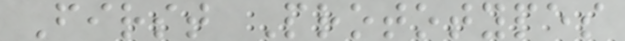First Prototypes
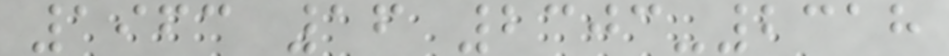1963 16 2303-2318
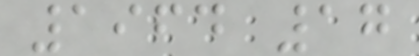1964 17
